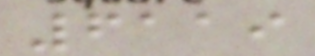6119
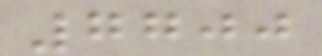7700
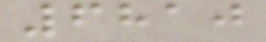6810
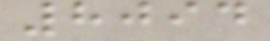8094
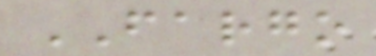FARGO
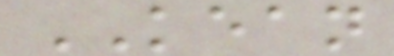KEAN
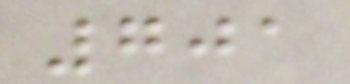701
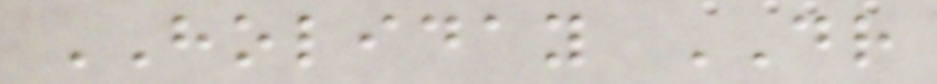HOLIDAY DR
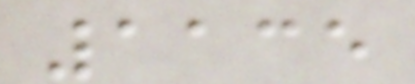1135
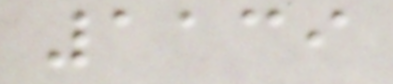1139
